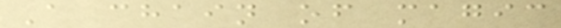A chain of magic
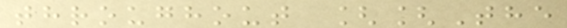throughout [[The
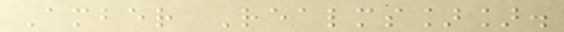Amber Realms]].
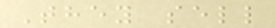They sell
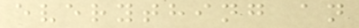everything an
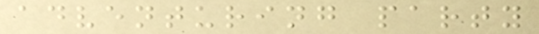adventuring party
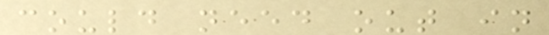could need out in
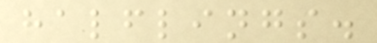halflings.
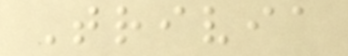Trivia
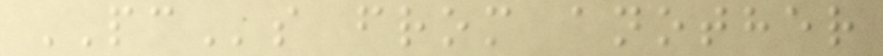PCs from another
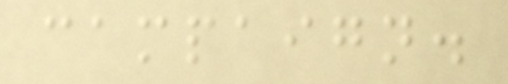campaign.
